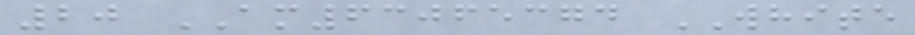20 AM63065374 WHITE
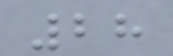28
